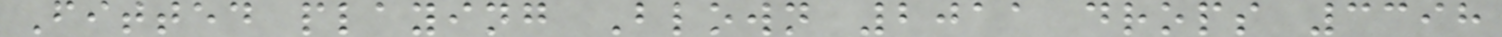Fitted playing Blown 2011 drops 3398
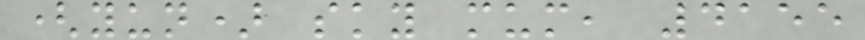(yun) sky mum, 4155
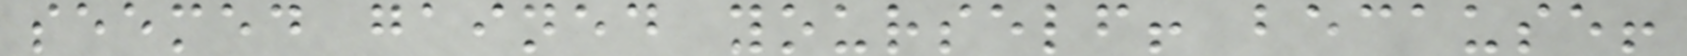seemed gained yourself! because!
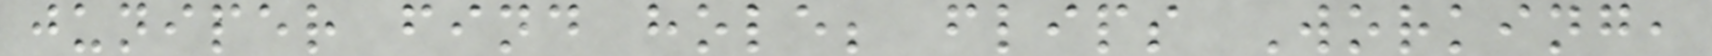juniper find hole; flips Working,
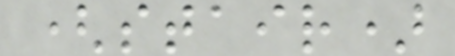(stair)
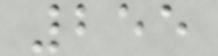255
